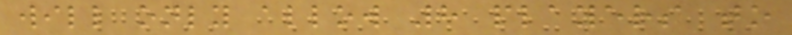will only allow 8 players to
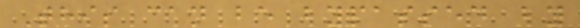This can be bypassed by
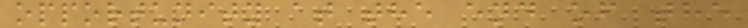opportunity at the end of the
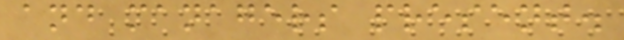and managers present.
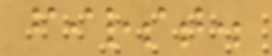first.
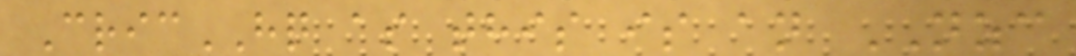CricHQ as this is an NZC
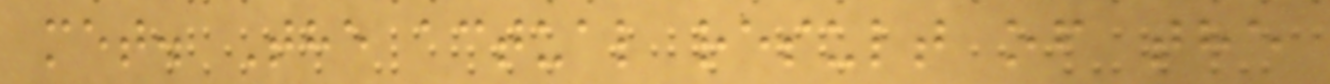met. The actual result of the
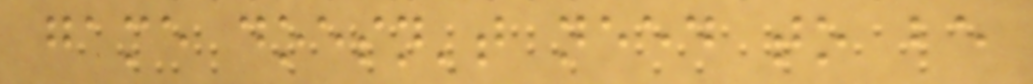game doesn't need to be
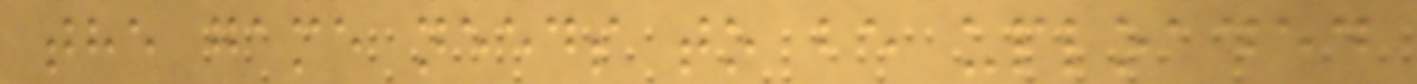the game needs to be uploaded
